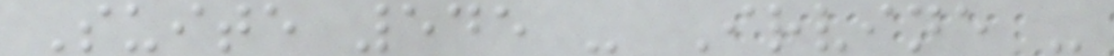Suite 545 - Irvine -
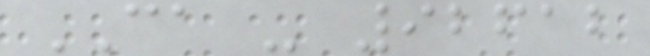CA - 92612
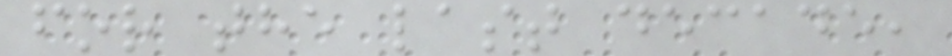for the last decade,
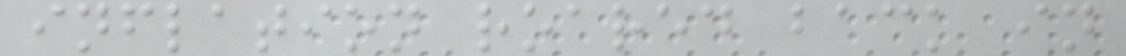inflation roared back in
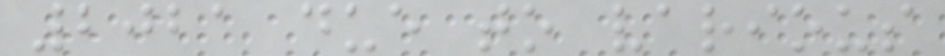2021 due to various
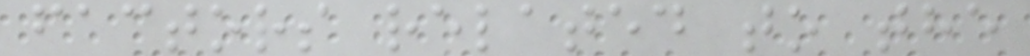factors related to the
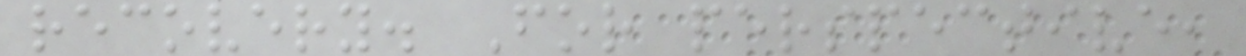recovery. For perspective,
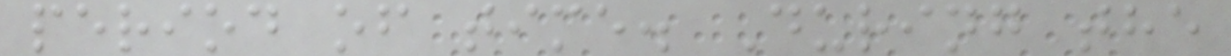period of time. During the
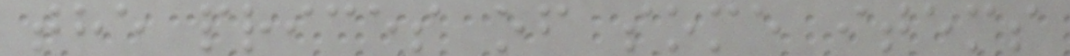the prices of some items
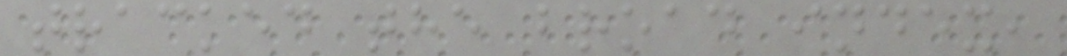tracked the broad index,
